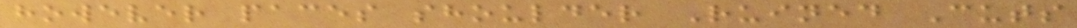however paces shoulder Ruined Cuts
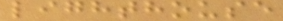lighthouse
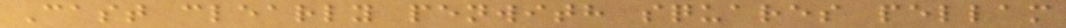Cast clearly penwith squares pellam
